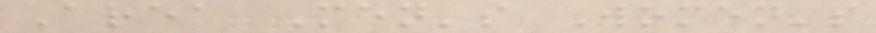Area Men's Women's
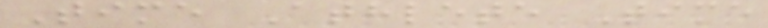Time Athlete Time
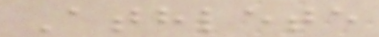Athlete
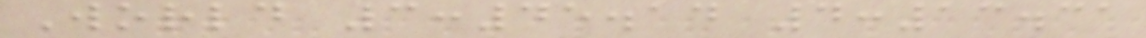World 3:45.14 4:13.31
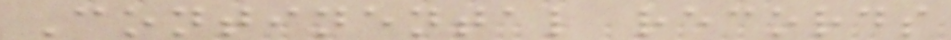Continental records
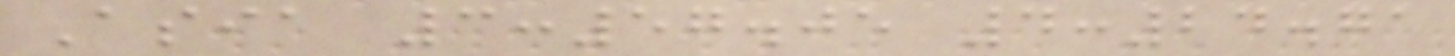Asia 3:57.05 4:24.71
